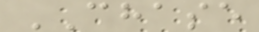CHASE
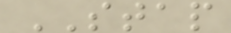STAP
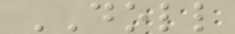DOLL
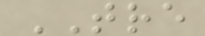TRE
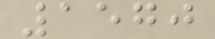1570
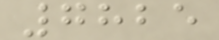7825
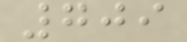709
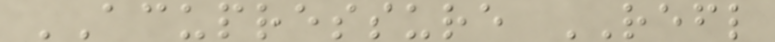ACUPRESSURE REFL
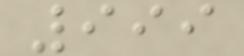999
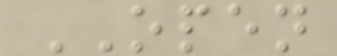OPEN
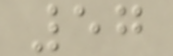57
